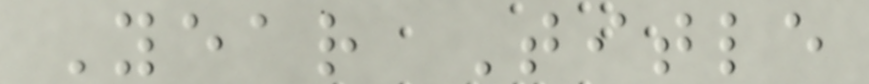Year Title
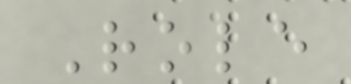Role
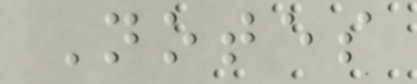Notes
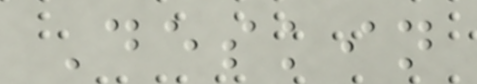Deskin
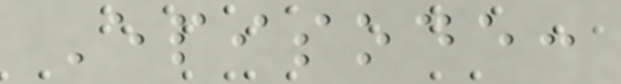Episode:
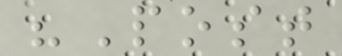"Post
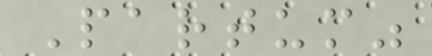Partum"
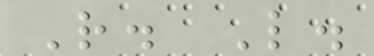R. L.
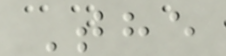The
